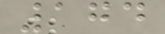174
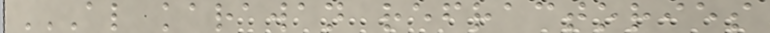AL KARAWAN REFRACTORIES
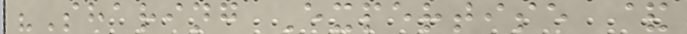"Sharing Expertise &
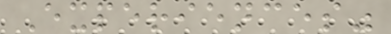Experiences"
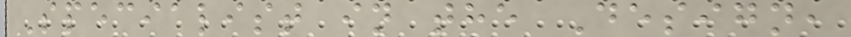Specialist in the Design,
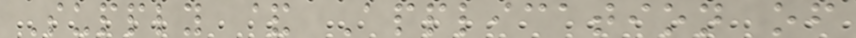Supply & Application of
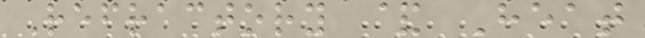Refractory & Heat
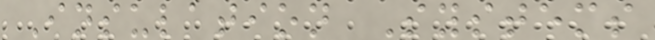Insulation Systems
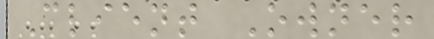Client Owner
